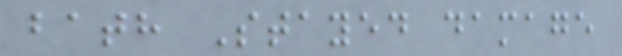bath Stayed damage
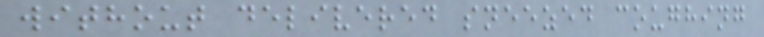without delivered sneezed coughing
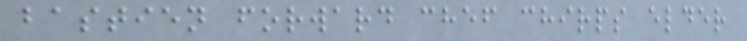bastien forward chef chirps elder
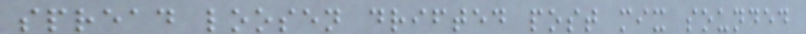spread loosen drifted post mix sounded
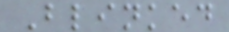Blinked
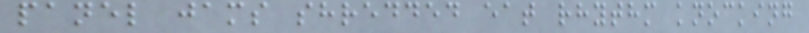panel jams shredded eat rhythm knocking
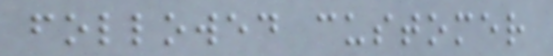followed customer
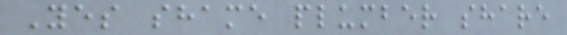Yes shame plumber share
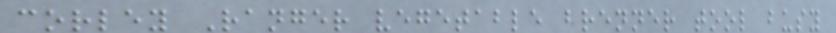corley Ranger vegetable brenner tool busy
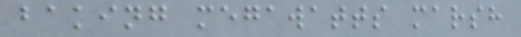baking megawatts marsh
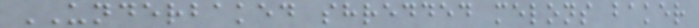UNDERBAKED shredded melons baker
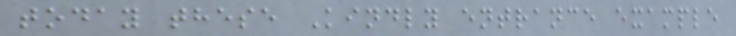today these Kindly entrance example
